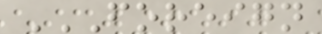FOREIGN
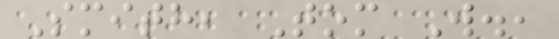Smith, Tom W.,
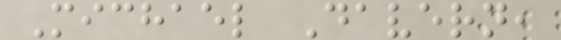Michael Davern,
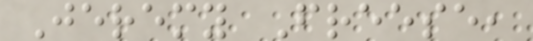Jeremy Freese,
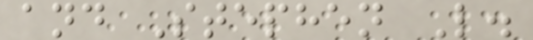and Stephen L.
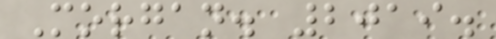Morgan. 2019.
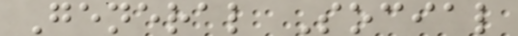General Social
